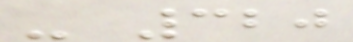- 320
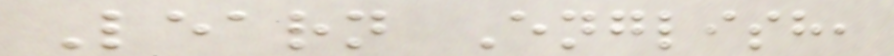Learn English,
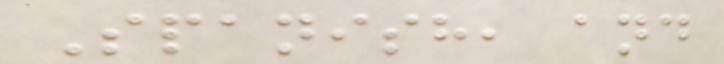Spanish, and
